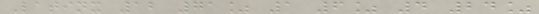Latinx 12 71% 1 6% 4 24%
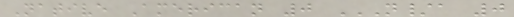Native American 0 N/A 0
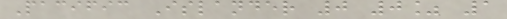Pacific Islander 0 0% 1
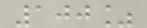100%
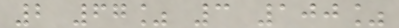2 67% 3 100%
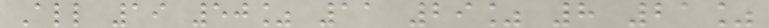All 19 50% 11 29% 8 21%
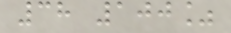38 100%
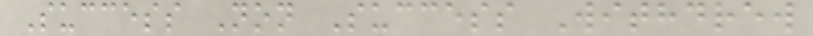Success Non Success Withdrew
